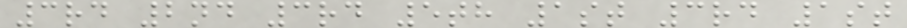3rd 2nd 3rd 5th 1st 3rd 1st
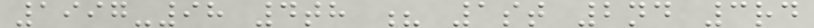1997-98 4th ? 1st 2nd 3rd
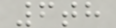6th
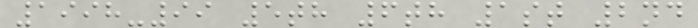1998-99 5th 6th 1st 2nd
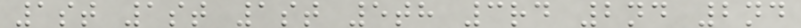1st 1st 1st 5th 3rd 2nd 2nd
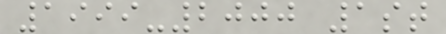1999-2000 1st
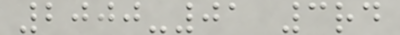2000-01 3rd
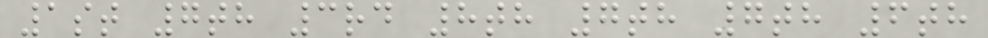1st 7th 3rd 8th 7th 7th 6th
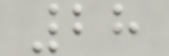28
